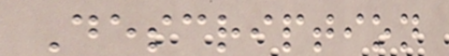Description
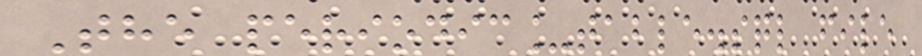The periodic_table.sql file
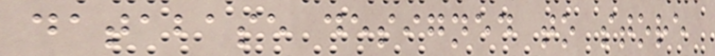database designed to store
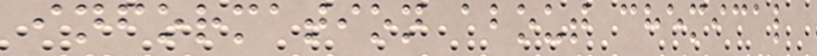information about chemical
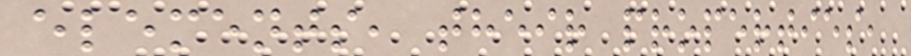elements, their properties,
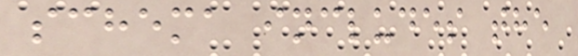schema includes the
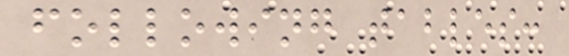following tables:
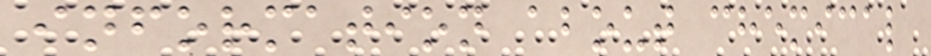information about chemical
